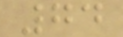74
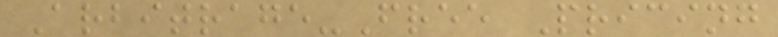Arbitrage-Free Pricing
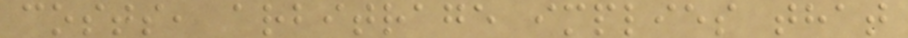costs, arbitrage implies that
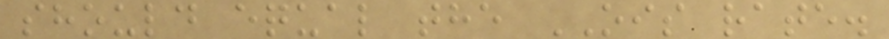should equal the OIS rate.
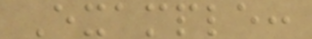Example:
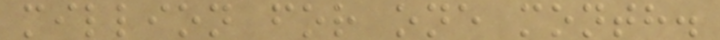million for one month.
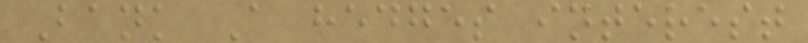Bank A hedges interest
